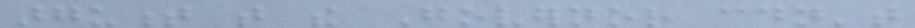argument that the Governor couldn't
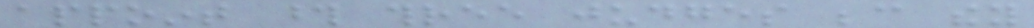appoint those three judges because they
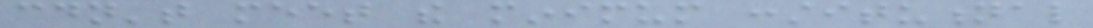couldn't meet the minimum constitutional
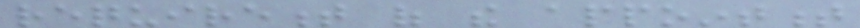requirement of the appointment
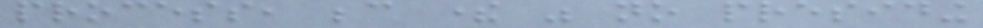process, because there was no presiding
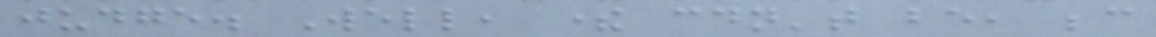judge. Well, there couldn't be, because
